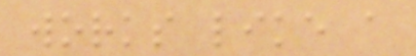works like a
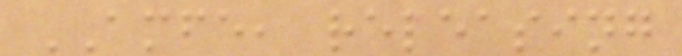AMFE, releasing
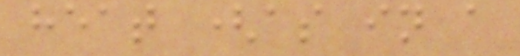heat (as in a
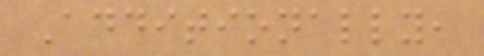Additionally,
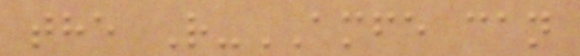the R-AMFE can
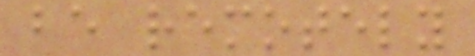be remotely
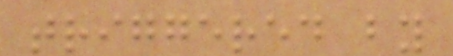triggered by
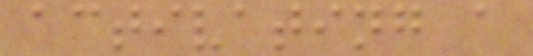activating a
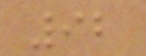92
